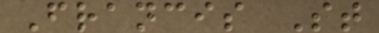Francis St
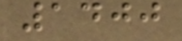1400
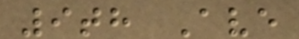9th Ave
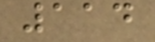114
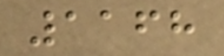1168
